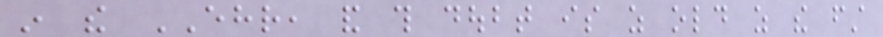in the EHR, and this doubt is as old as the first
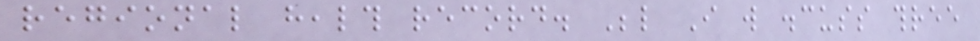regional health record. Below I will discuss three
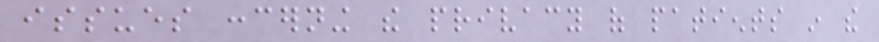issues concerning the privacy of patients in the
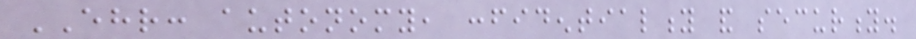EHR: autonomy, confidentiality and security.
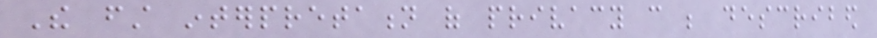The first interpretation of privacy can be described
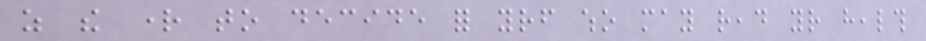as the right to decide for yourself who may read your health
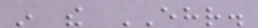in the EHR.
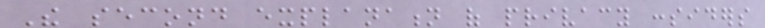The second explanation of privacy considers
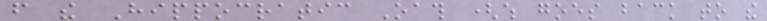from the Hippocratic Oath (which goes back to the
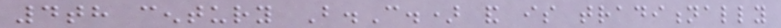4th century B.C.) and is traditionally
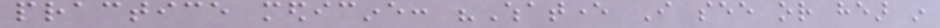practice medicine: "Whatever I see or hear in
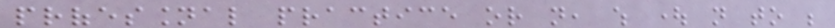professional practice or not, which ought not to be
